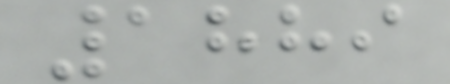1889
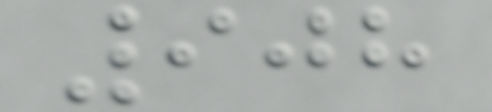908
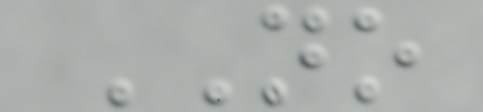NO
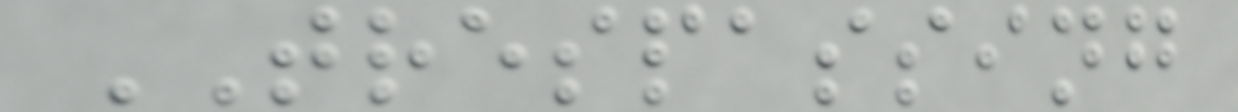TRESPASSING
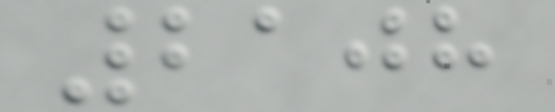2108
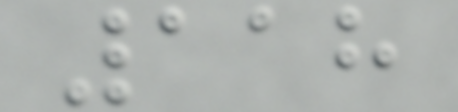118
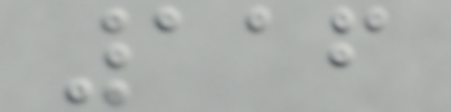116
